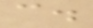c.
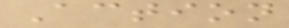Action
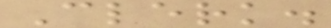Clerk.
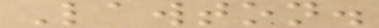Lawton.
